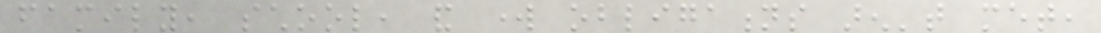family, school, and work obligations aren't met,
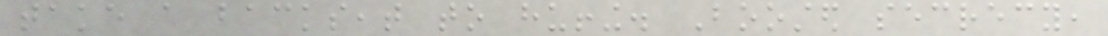take a backseat to huffing. Boosted secrecy,
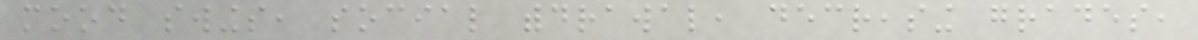mood swings, social withdrawal, decreasing grades,
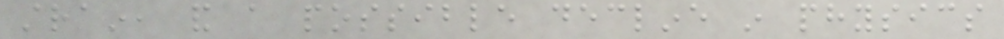strain, and a possible decline in physics
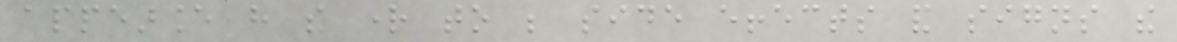appearance have the right to be side effects and signs the
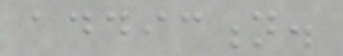addiction.
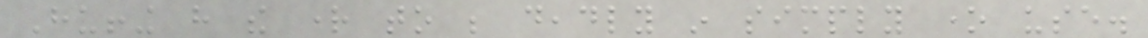Huffing have the right to be deadly in simply one use.
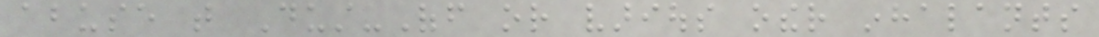abuse that Dust-Off or various other inhalants
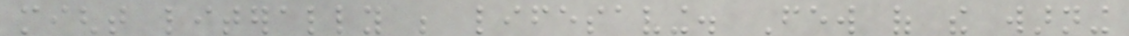might literally be lifesaving. Few of the warning
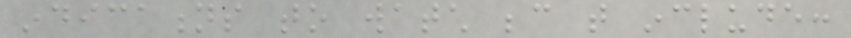indications to watch because that include:
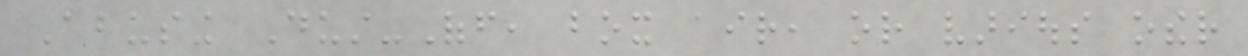Abusing Dust-Off, box air, or various other
